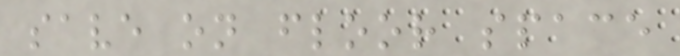save on floor space
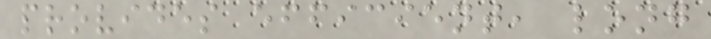provides efficient, long
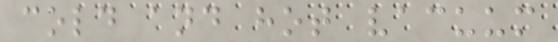cold and hot vacuum
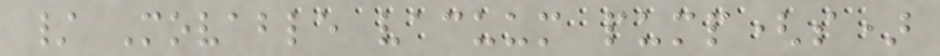/ Movable vacuum pump(s)
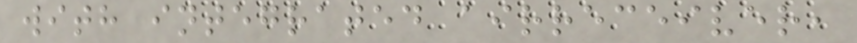with integrated airreceiver,
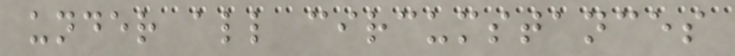under all circumstances
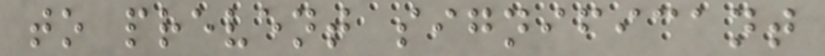to prevent significant
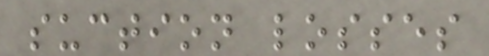suction losses
